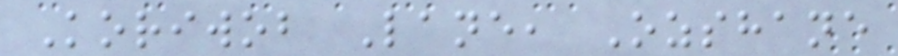Koriwob Lane, Ozshane
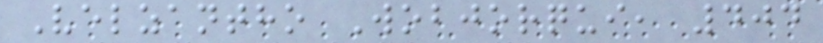Velzantho Wobjorqui, 404
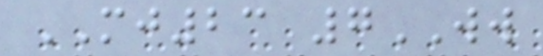MJ23 7WW
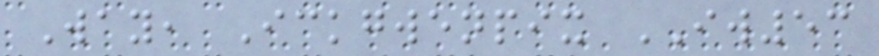Way, Ickgwenpix IW53
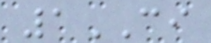1CI
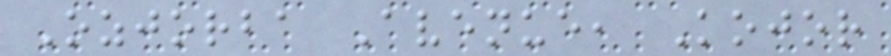Ozjorba Avenue, Kojor
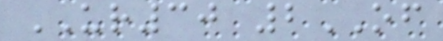UR30 2OF
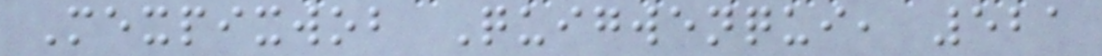Mexpixwob Quigwenqui, 521
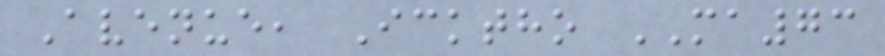Avenue, Icktho MA73
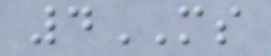4MS
